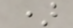)
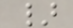}
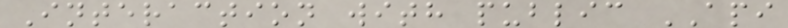Interaction with public API
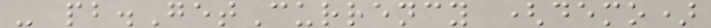- pb.GetCurrency (demo)
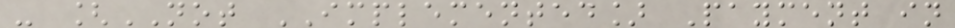- [NOT IMPLEMENTED] Payment in
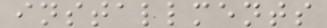installments
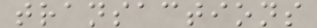transactions
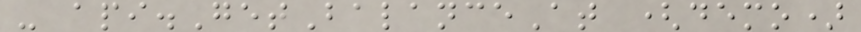- api.GetBalanceAt (demo)
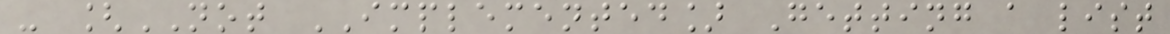- [NOT IMPLEMENTED] Getting a list
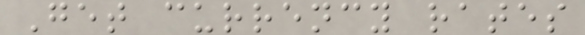Get currency rates
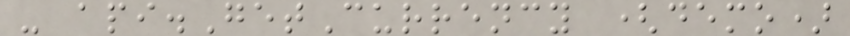- api.GetCurrency (demo)
